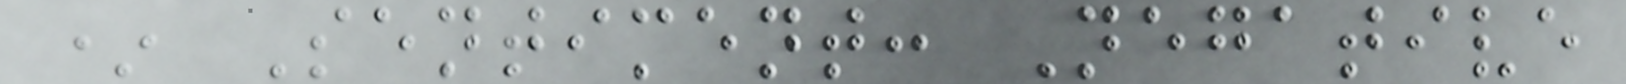* Sentiment: Negative
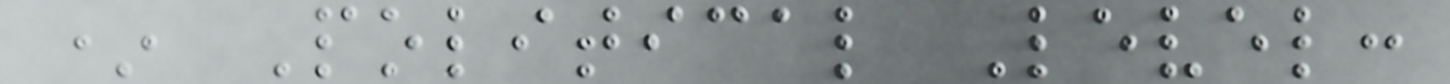* Political Level:
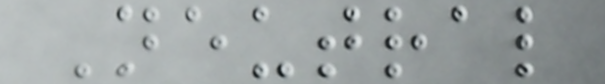Neutral
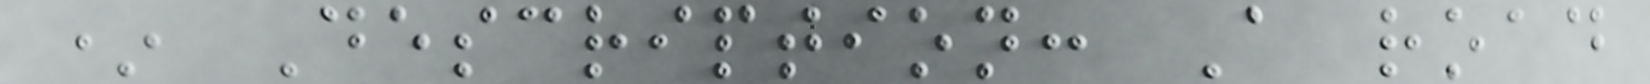* Description: A road
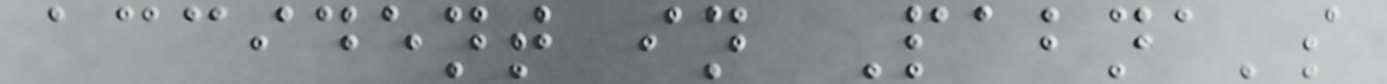accident in Pabna's
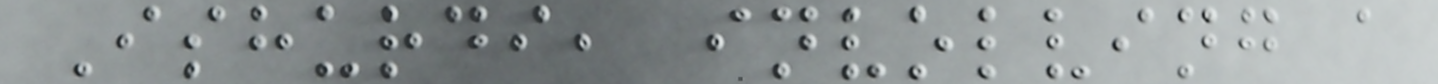Ishurdi, involving a
